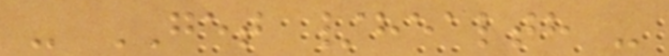- GET /health -
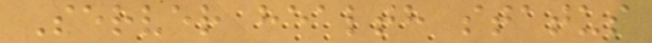Server health status
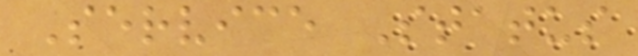Service Status
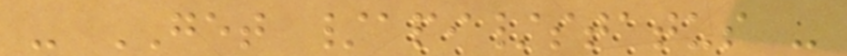- GET /api/status -
